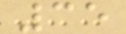35
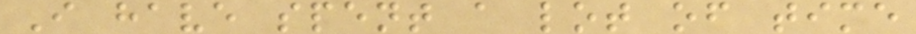I have spent a lot of time
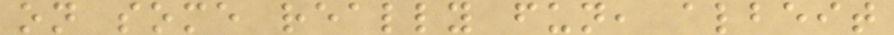on some really fun, albeit
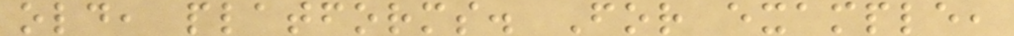old, platforms. For example,
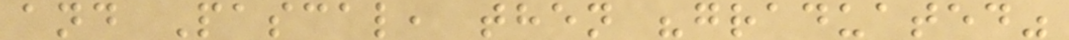and Pascal, then "graduated"
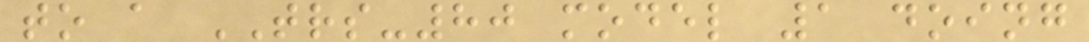to a TRS-80 model 1 doing
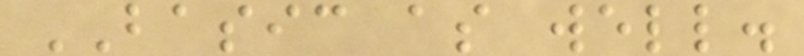BASIC as well.
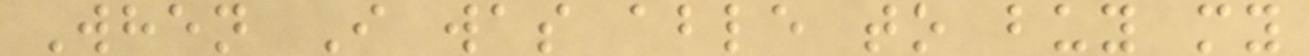When I was able to buy my
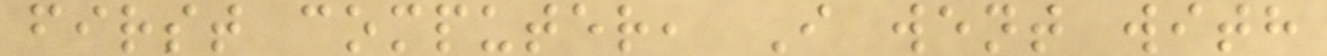first computer, I went with
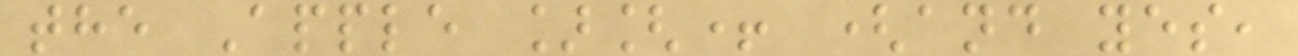the Apple ][+ (and yes,
